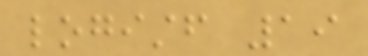logistf 19
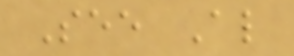See Also
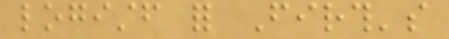logistf for Firth's
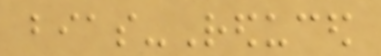bias-Reduced
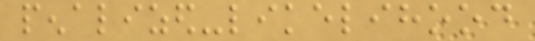penalized-likelihood
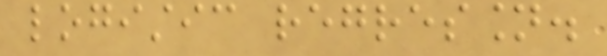logistic regression.
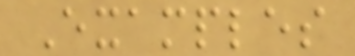Examples
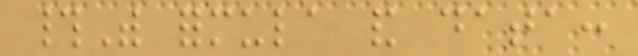#With formula and data:
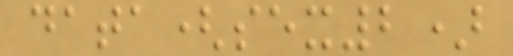data(sex2)
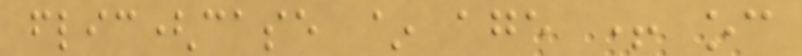flic(case ~ age + oc
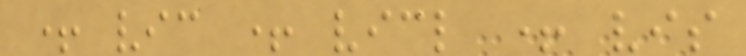+ vic + vicl + vis
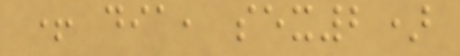+ dia, sex2)
